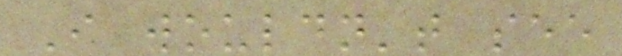I wouldn't see
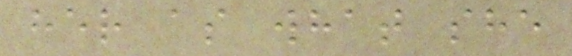her as what she
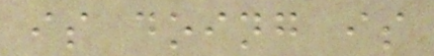is doing is
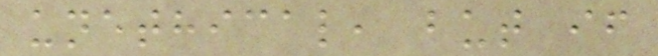unethical, but if
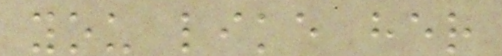you like her
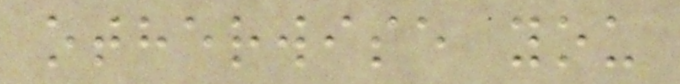otherwise you
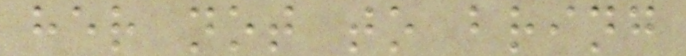her not to bring
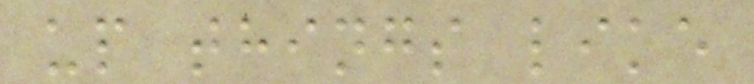up things like
